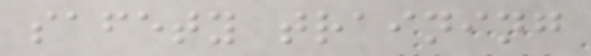safety training
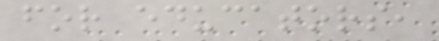for educators,
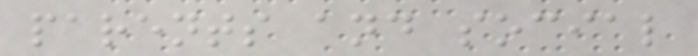parents and social
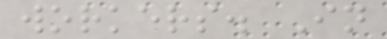workers. In
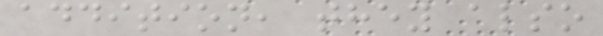addition, they also
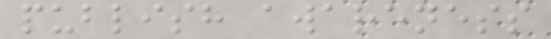publish awareness
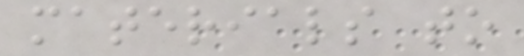materials to
